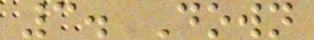3. Down
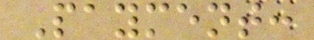Payment:
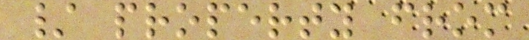/ property from
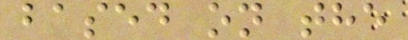based on the
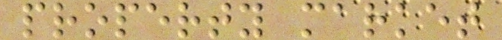property market
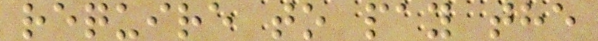require to pay the
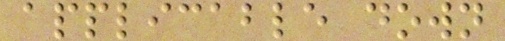applicable down
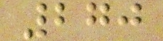270
